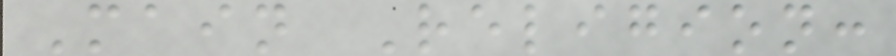Main Religion:
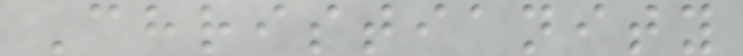Christianity
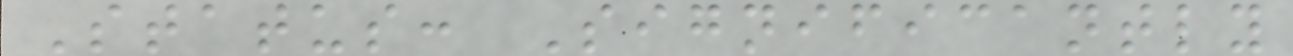Status: Significantly
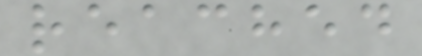reached
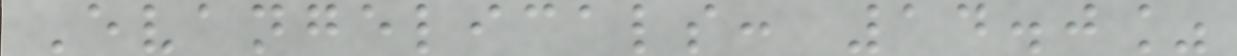Evangelicals: 14.0%
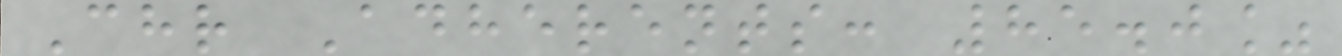Chr Adherents: 85.0%
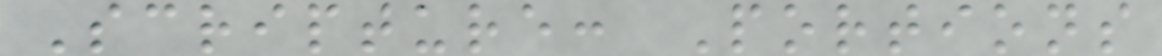Scripture: Portions
